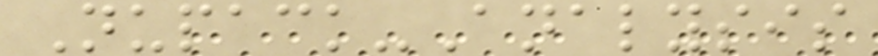Nupack-Analysis
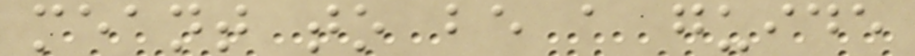meant to be a guide
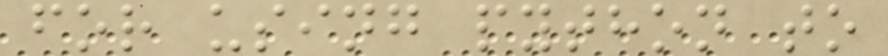for using python to
